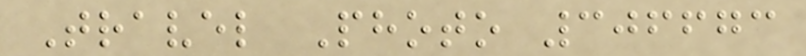Travel Photo 306673
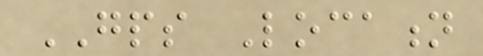GPS Location
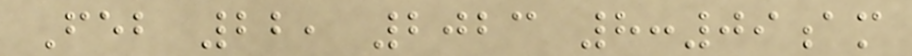Feb 22, 2023 8:09am
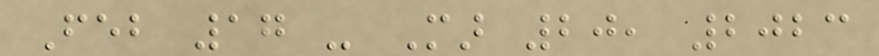Feb 17 - Mar 20, 2023
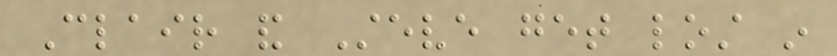Clair and Steve get lost in
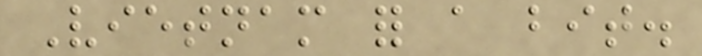Vietnam for a bit.
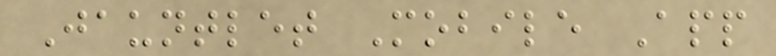Jauntlet Mobile App
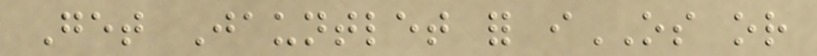Get Jauntlet for iOS or
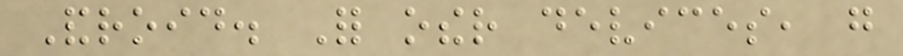Android. For other devices, go
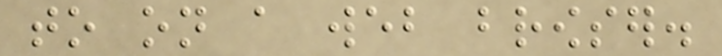to on a web browser.
